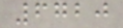6720
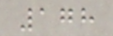178
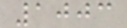1003
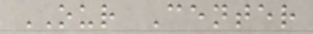OUR Center
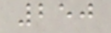250
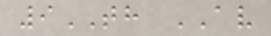9TH AV
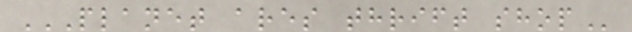PLANET ARES THRIFT SHOP
